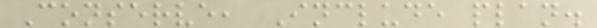Conserve, Include plan.
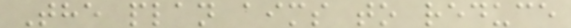The plan aims to reduce
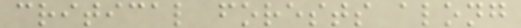critical forests along
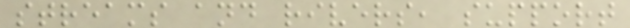streams and rivers, support
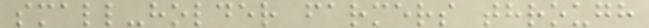small-holder farmers through
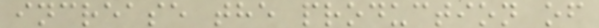increase the production of
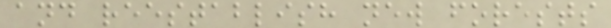and reestablish new forests
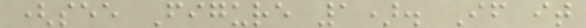(see Figure 1). If it
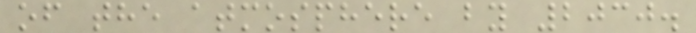of the atmosphere by 2030.
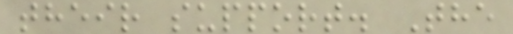their support. The
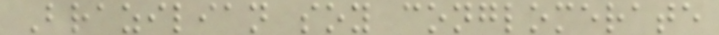Brazilian soy conglomerate
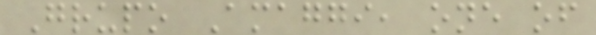Grupo Amaggi, one of
